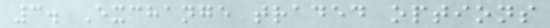3. Exchange traded options
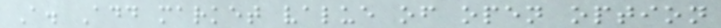A. Add market value of open option
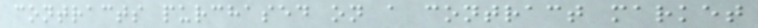contracts purchased on a contract market
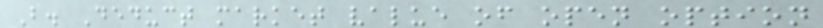B. Deduct market value of open option
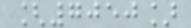[7050]
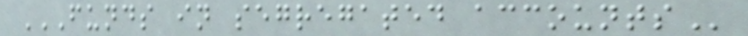FUNDS IN SEGREGATED ACCOUNTS
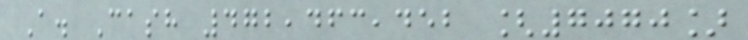A. Cash 472,463,452 [7070]
